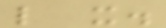like it.
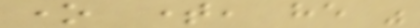one time, he was
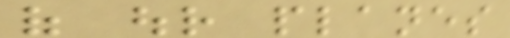of our planes
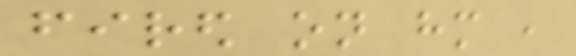fired on him ,
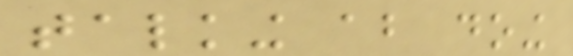talking about doing
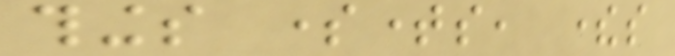things sometimes, theres
